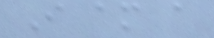I am a
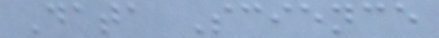Data Science
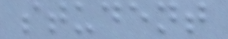student
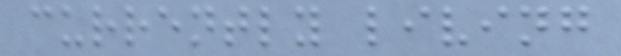currently living
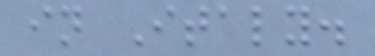in Italy.
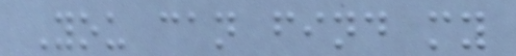You can find my
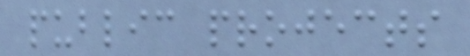public projects
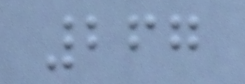267
